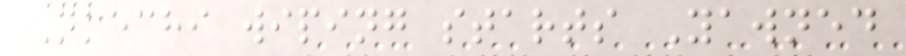Nkechi wiping starts Yawned
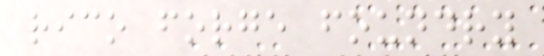rico forge foundry
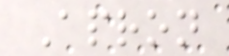Apron
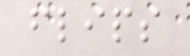flips
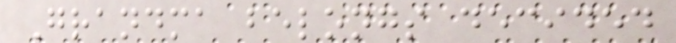Grandma belongs decided
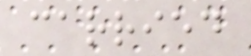carried
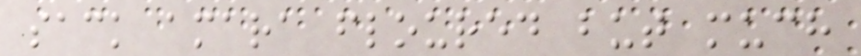sack amara floured but much
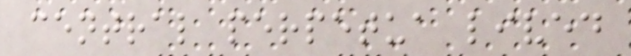central perpetua lived
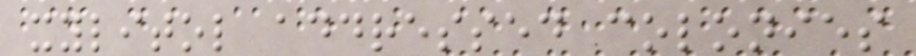xylitol addressed colonies
